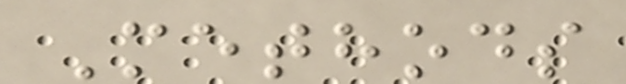Methods
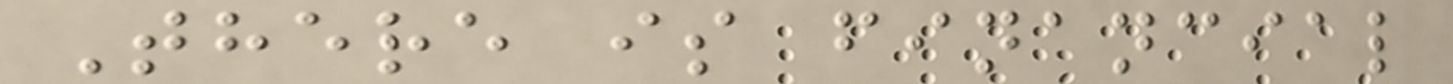There is financial
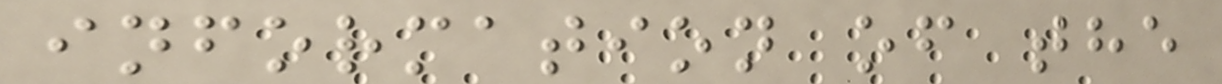information of the
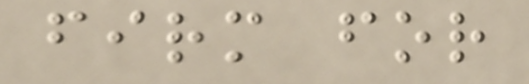firm for
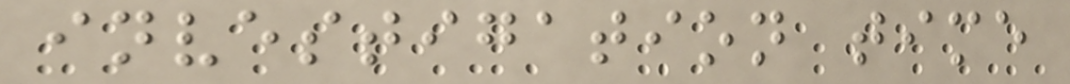investigation time
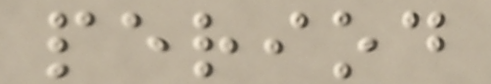period
